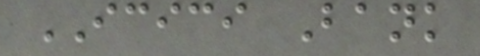ICICI Bank
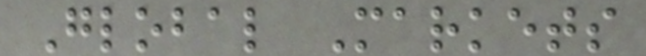Global Markets
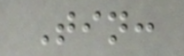Tin:
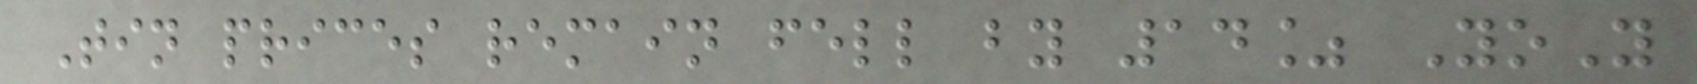Tin prices remain fell by 14% YoY
